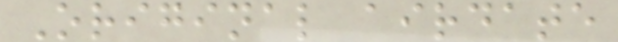Original airdate
